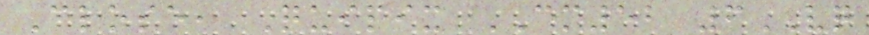Close, Quipix CM52 6VQ
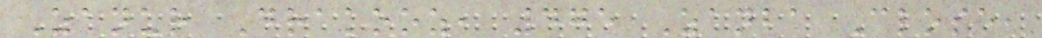Zanur Drakooz, 475 Zanba Close,
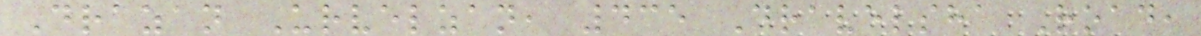Drazan Urvelzan, 435 Dravelsha Road,
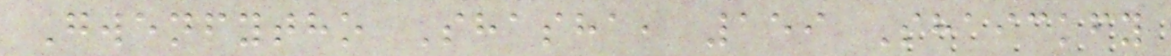Gwenfytho Shasha, 159 Shaickfy
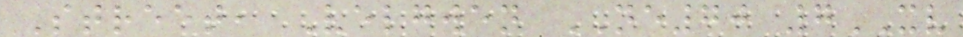Street, Velgwen NE70 7XV
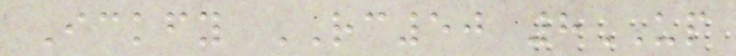Ickfy RC50 8UP
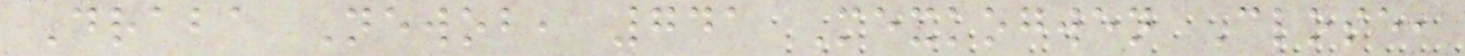Draba Newob, 741 Mexkogwen Close,
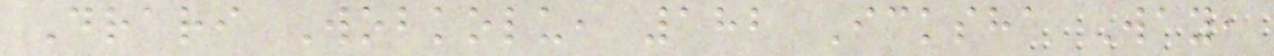Drari Wobkolu, 182 Icksha Way,
